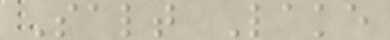Salt Lake
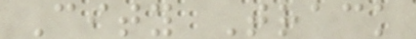City Track
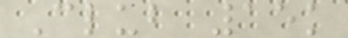Club 15k
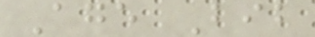Age Bib
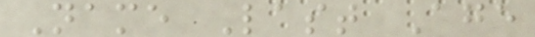Name Last Age
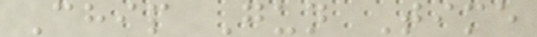Chip Gun Time
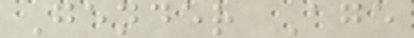Gender Age
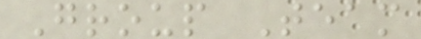Group Team
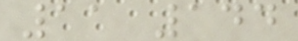11 144
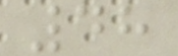48
